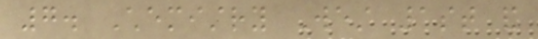7. Chemistry West 1st and
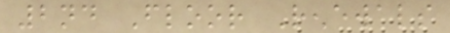2nd Floor Renewals
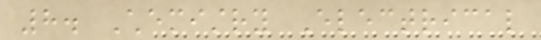8. Chemistry Electrical
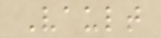Vault
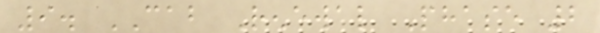9. CAB Renewal Phase 2
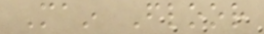Main Floor
